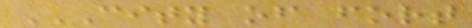CITY OF FORT
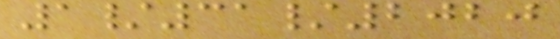1/31/2020
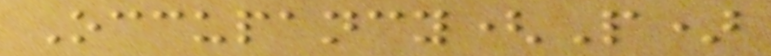Occupancy(P)
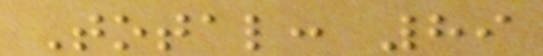Total: 89
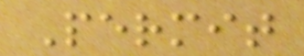Permit
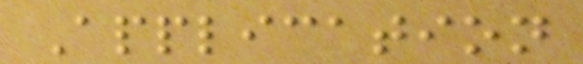Application
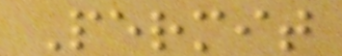Permit
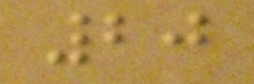20
